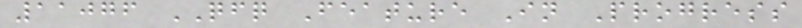11076 QFQ Feature In Progress
